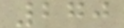270
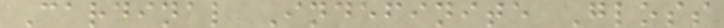Cardinal Indefinite Gloss
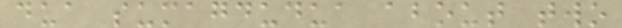dua sumagdudua about two
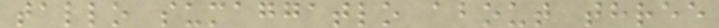tallo sumaggatlo about three
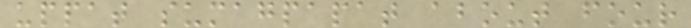uppat sumagpapat about four
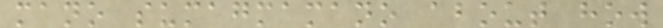mano sumagmamano about how
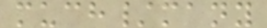much/many
